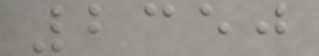2350
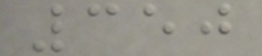350
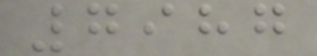7987
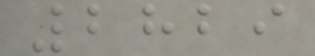2829
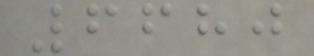6680
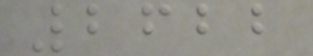2622
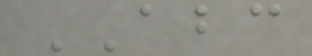ABC
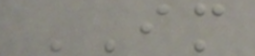IM
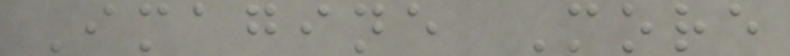Imagine More
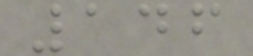146
